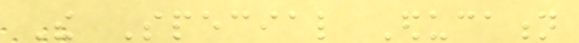The Special Education
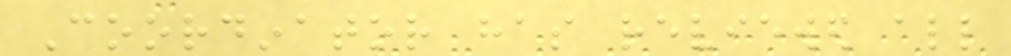Coordinator has reviewed all
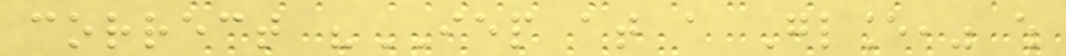correct "IEP at a Glance," which
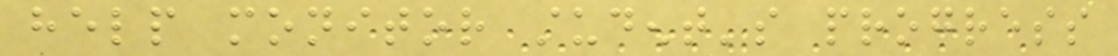help monitor student's progress
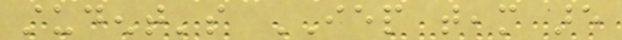student's IEP team are
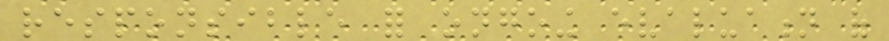responsible for ongoing evaluation of
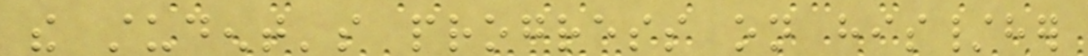the student's progress on his/her
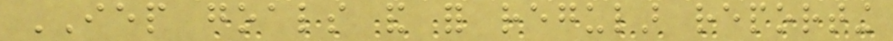IEP goals and for regular reporting
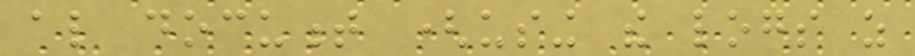also document (using the logs as
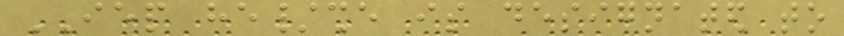IEP he/she is designated to
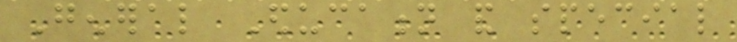General Education and special
